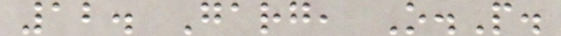12. Garg, O.P.
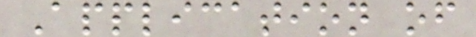Application of
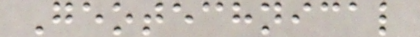Geotechnical
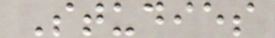Studies
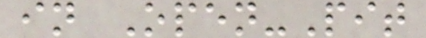in Open-Pit
